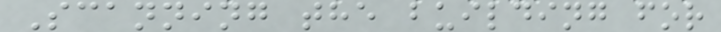Scanning the building for
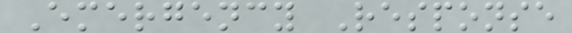Emergency Response
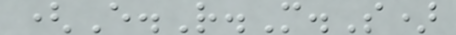(E.R.M.S)
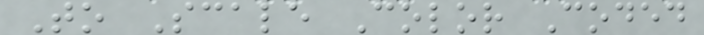To Scale Color Coded
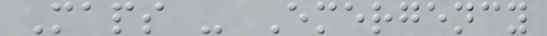Maps - Emergency
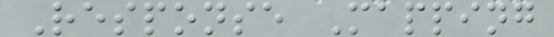Response Mapping
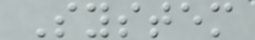System
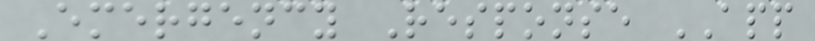Emergency Response APP
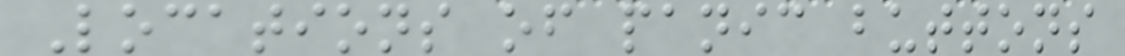Locations of panic buttons
